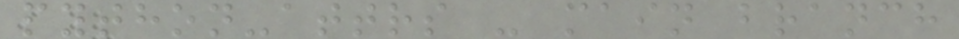python-attrs - main branch
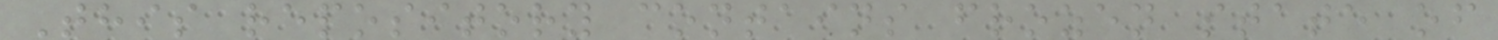This repository contains frozen state of
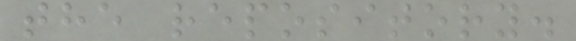the repository.
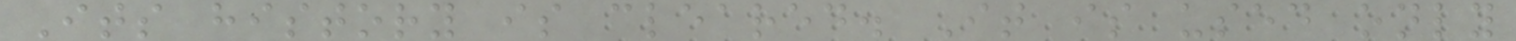Its history is cleared. It is used only
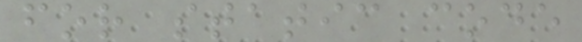for static code
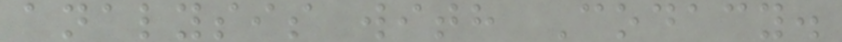analysis with Codacy.
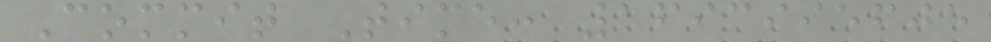Commit Time: 1693995605
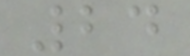24
